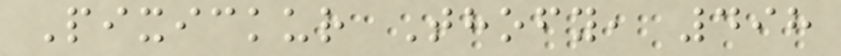Pixickur Thofy, 498
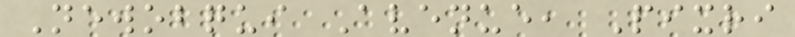Newobqui Avenue, Pixri
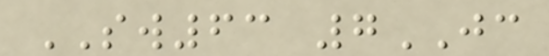SW63 7JC
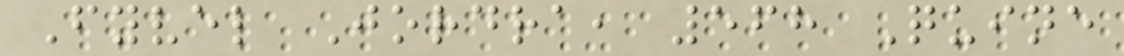Fyvel Jordra, 568 Quine
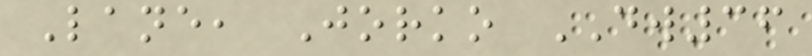Lane, Jorko DW36
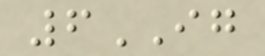6IG
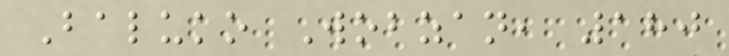Baluko Wobzan, 180
